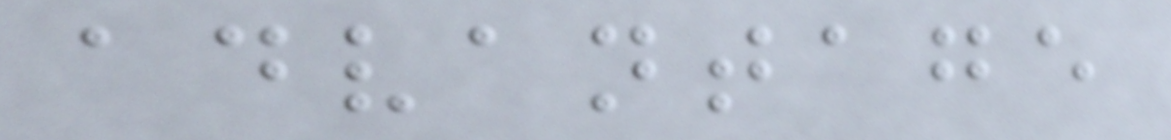advantage
